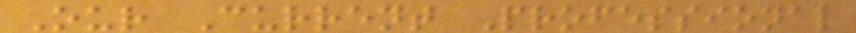Our Current Professional
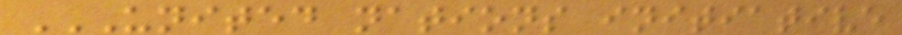UNITED NATIONS INITIATIVE
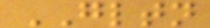GLTN
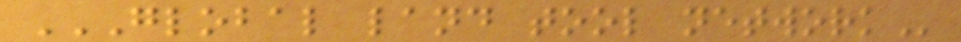GLOBAL LAND TOOL NETWORK
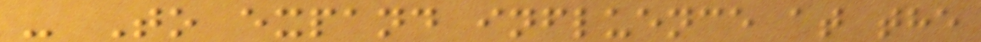- To expand influence at the
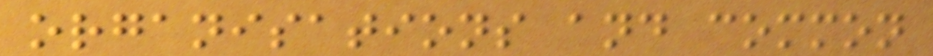organisations and common
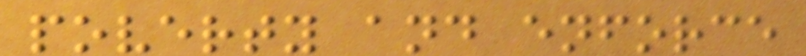poverty and enforce
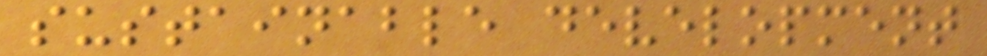sustainable development
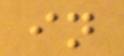in
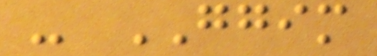- GGIM
